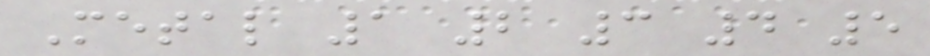Metal 1 2 3 4 5
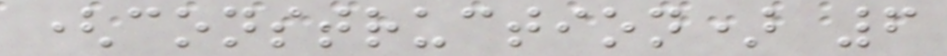(construction) 6
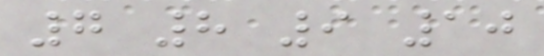7 8 9 10
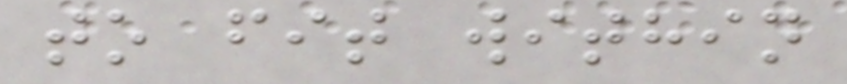to fit within
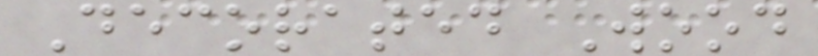Decorated Wood
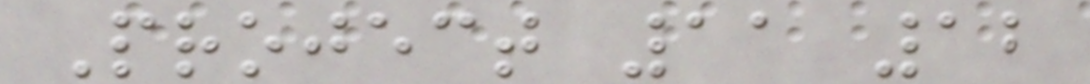Project 11 12
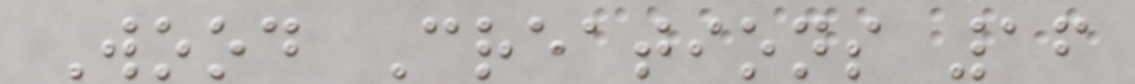Wood Creations 16
